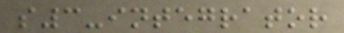s3-integrator
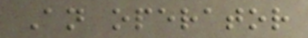An operator
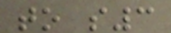to s3
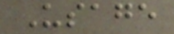Usage
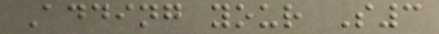Adding your S3
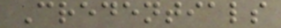Credentials
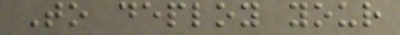To deploy your
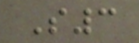S3
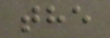the
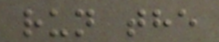run the
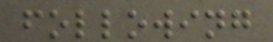following
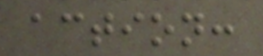action:
